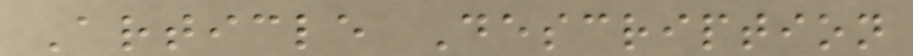Article Description
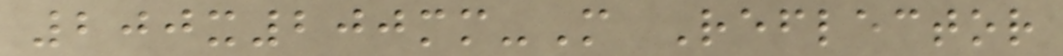200x200mm-M Reflector
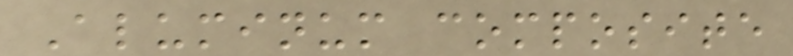Aluminum composite
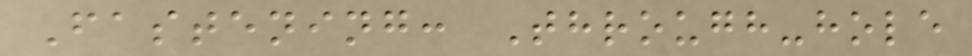Fastening: Through-hole
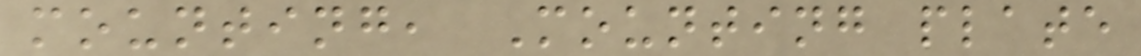mounting, Mounting plate
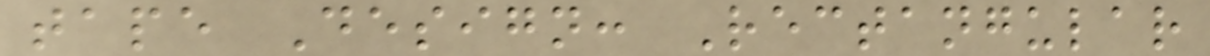tape Design: Rectangular
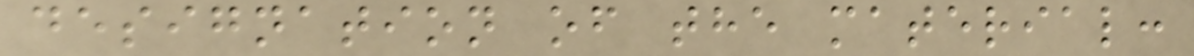designation of the material:
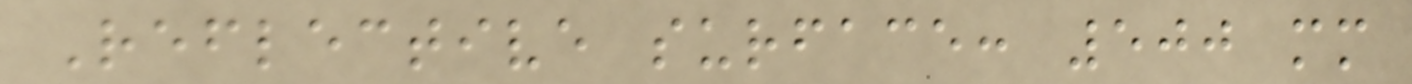Reflective surface: 500 mm
